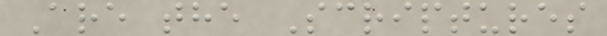Are the Scriptures
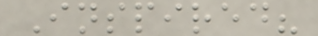Inspired?
